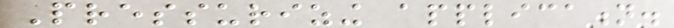Pressurizing application.
